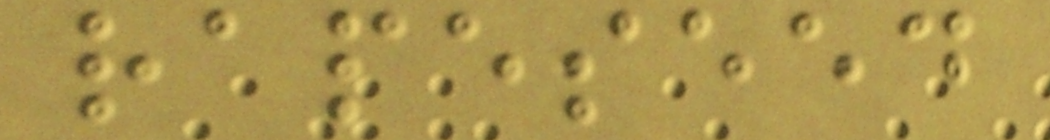rapeseed
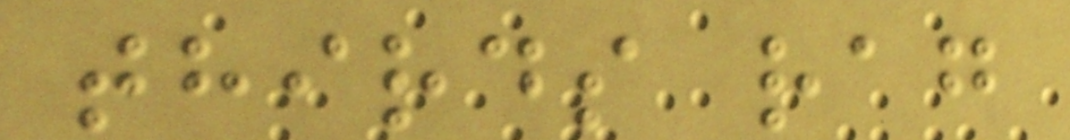thirds rag
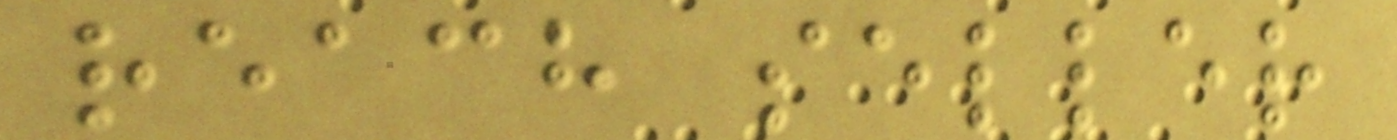reach seller
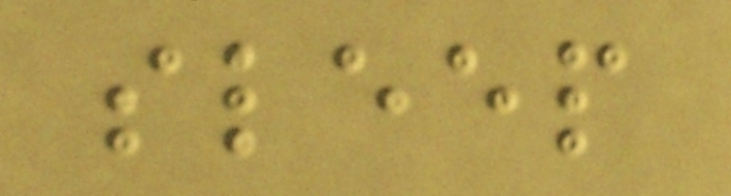sleep
